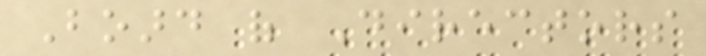Board of Directors
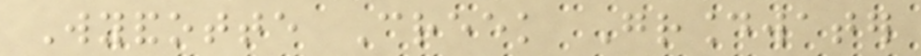Wyandotte Creek Groundwater
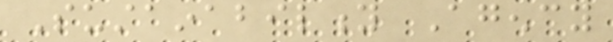Sustainability Agency
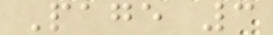Page 3
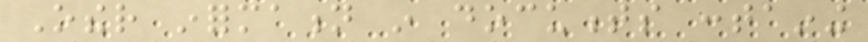Other information in documents containing
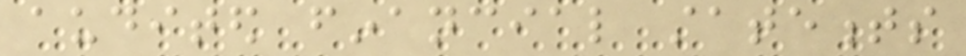audited financial statements
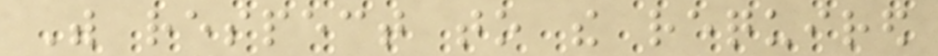With respect to the required
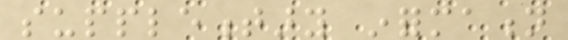supplementary information
